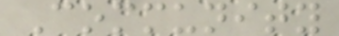Community
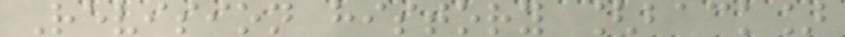Revision history [back]
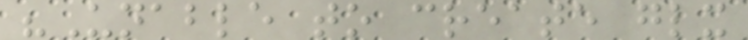"Unable to create glx
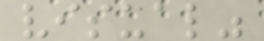visual"
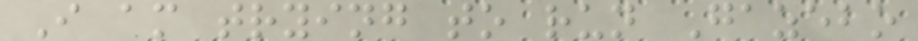I am trying to run Gazebo
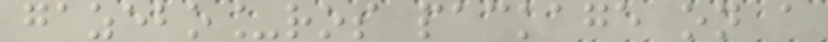gazebo_ros package on a
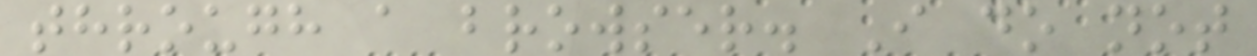through a browser. I do not
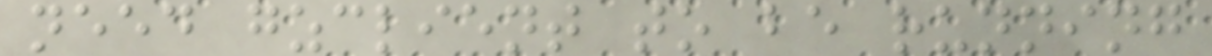need gzclient to be running
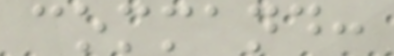command:
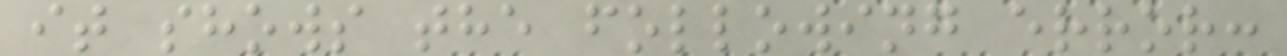it shows the following error:
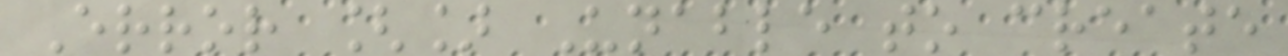Error [] Unable to create
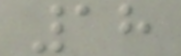18
